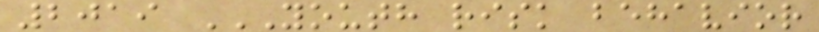2019 YOUTH RISK BEHAVIOR
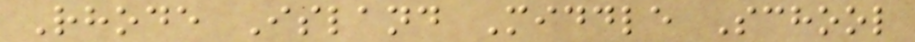Rhode Island Middle School
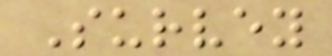Survey
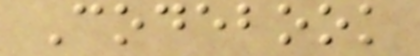Codebook
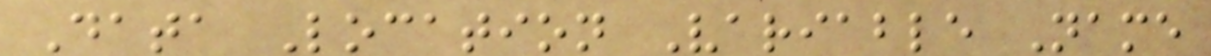Data Location Variable Name
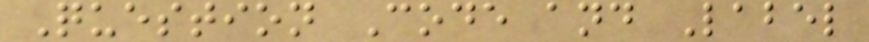Question Code and Label
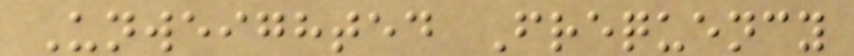Unweighted Frequency
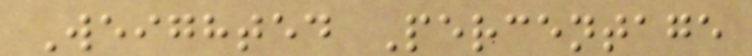Weighted Percentage
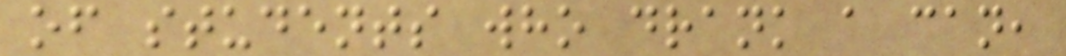of students who drank a can,
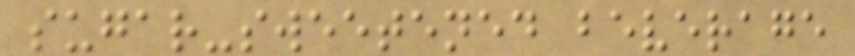sugar-sweetened beverage
